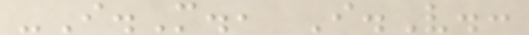-I.M., I.V.:
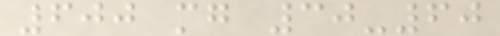600 mg 30-60
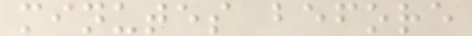minutes before
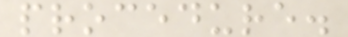procedure.
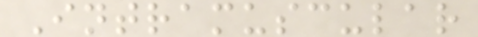Intramuscular
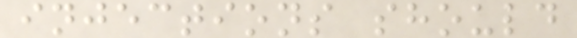injections should
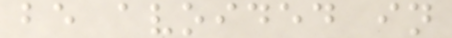be avoided in
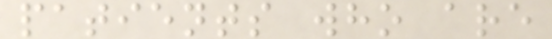patients who are
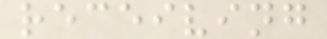receiving
